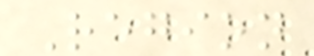Region
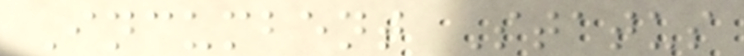Incumbent Status
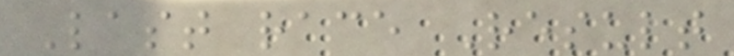Last race Result
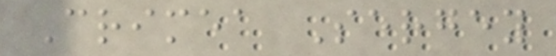Crimea Sergey
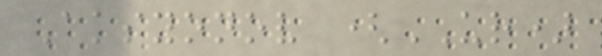Aksyonov (UR)
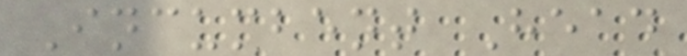Incumbent Head
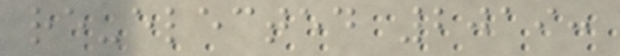re-elected 2019:
